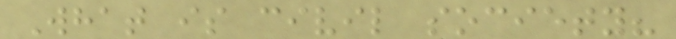What is civil society?
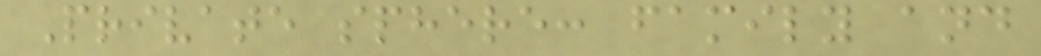Private sphere: family and
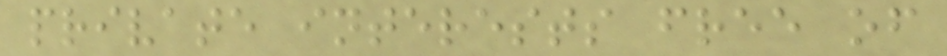private interests free of
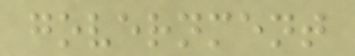government
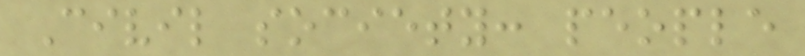Civil society: people
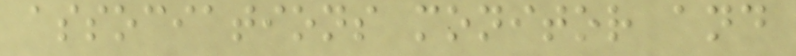associations monitor and
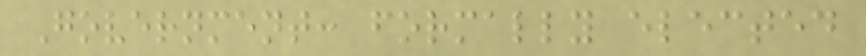Government: formally elected
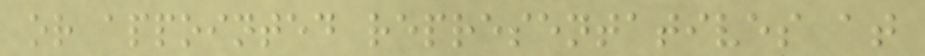or appointed representatives at
